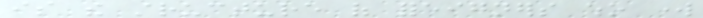is the structure of foreigners who work
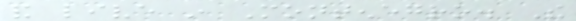and live in Montenegro. The
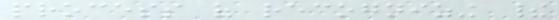process of recognizing their
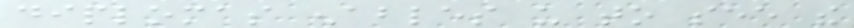diplomas enables us to see the
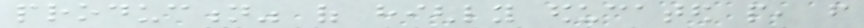production" of highly educated people, from
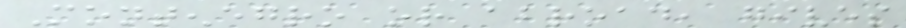Montenegro or abroad, gives
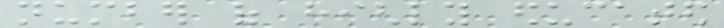number of highly educated
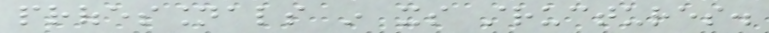professionals in its structures.
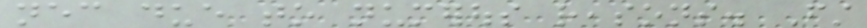necessary due to numerous reasons. First
